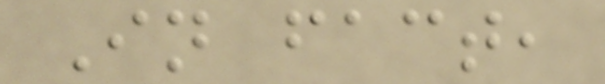In fact,
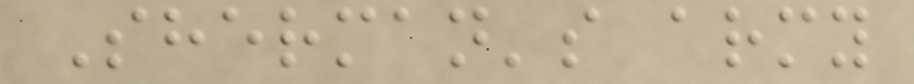Sherman's army
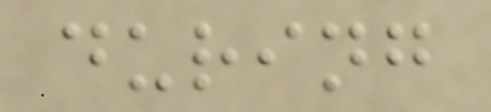during
